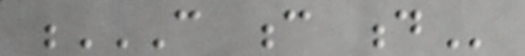C C D
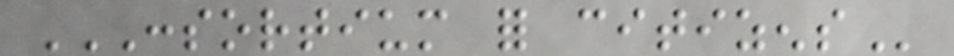CONSORTIUM FOR CITIZENS
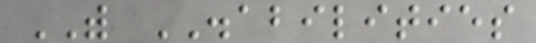WITH DISABILITIES
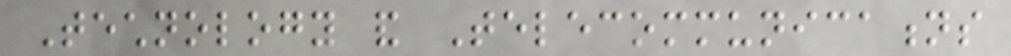Technology and Telecommunications
